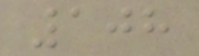108
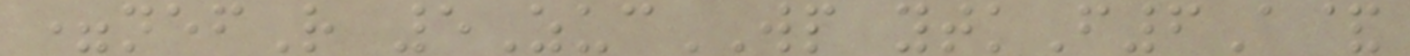=nefR 5ZucWP ytkF6A&
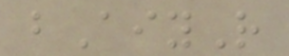bAiyR
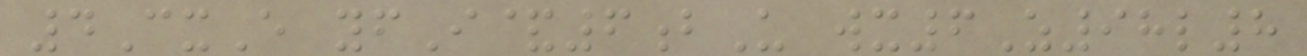4CxE yfI&6bU wx6Z98l8
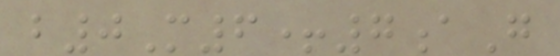b0M6+7aG
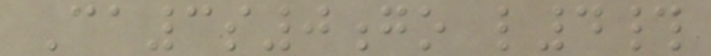Ca3s0go l4#
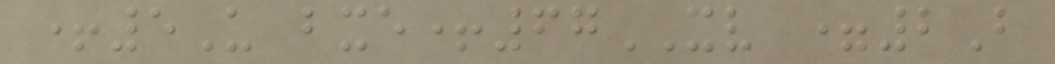+5U bxe+67XV =2B
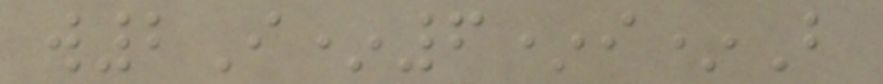w2I*6*i*B
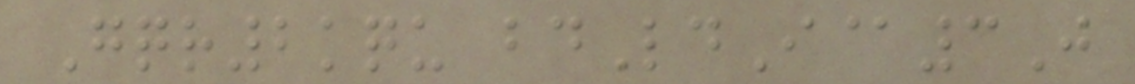Gqr2kqu bdLdI@3J
